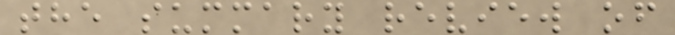the summary review of
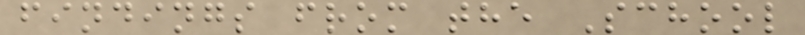findings from the School
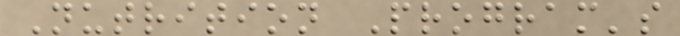Nutrition Program's
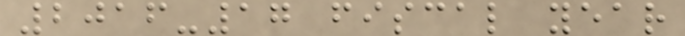2016-17 fiscal year
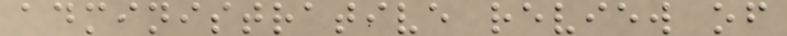administrative review of
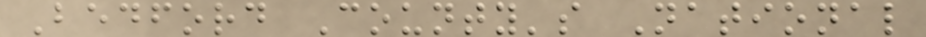Bedford County's National
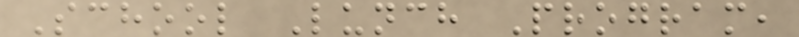School Lunch Program,
